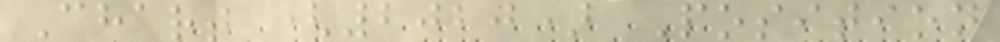Chart (2020) Position
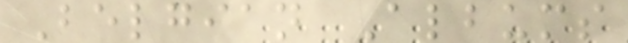Belgian Albums
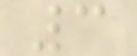3
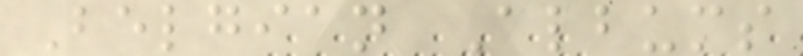Belgian Albums
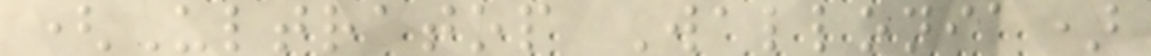(Ultratop Wallonia)
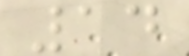14
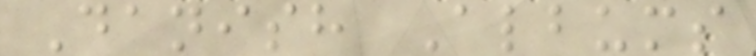Danish Albums
